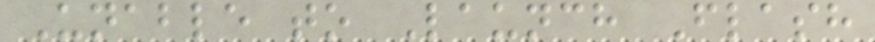Unable to Launch Flash
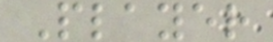Player
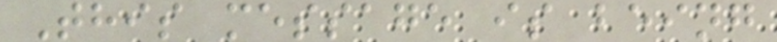This message is being
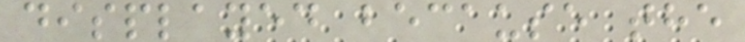displayed because the
